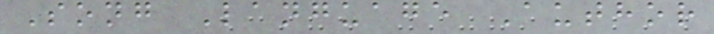Song Language Author
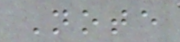Note
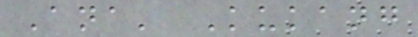Ana' Kukang
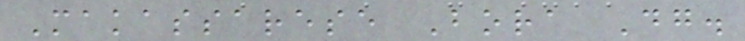Makassarese Bora Dg.
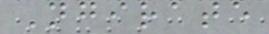Ngirate
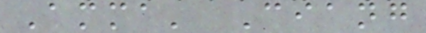Amma' Ciang
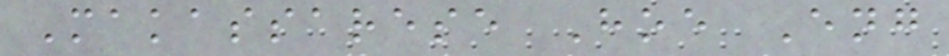Makassarese Hoe Eng
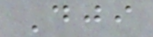Dji
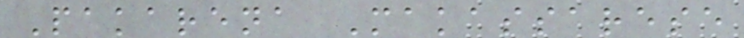Pakarena Makassarese
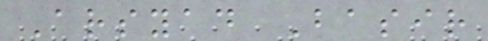Arsyad Basir
